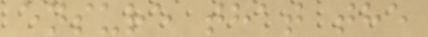ensure that the
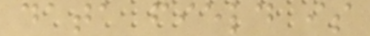data field is
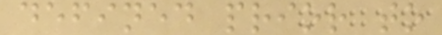defined prior to
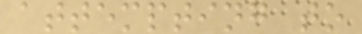attempting to
